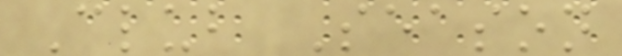Club Season
